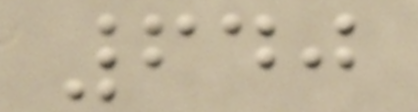640
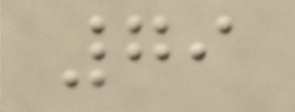79
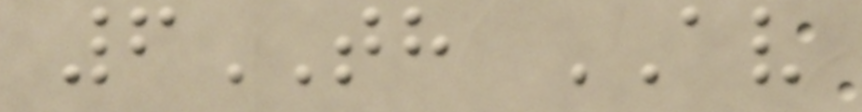6TH AV
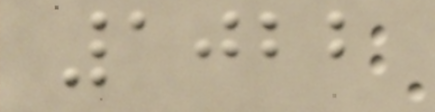1022
